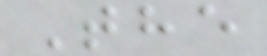The
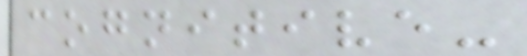cognitive-
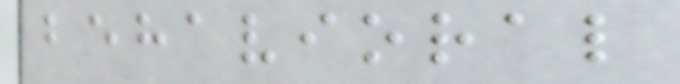behavioral
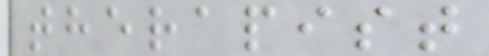therapist
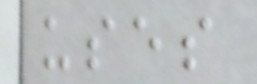uses
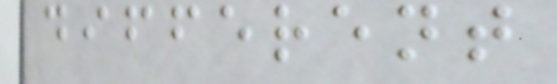different
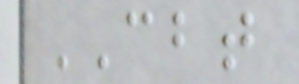CBT
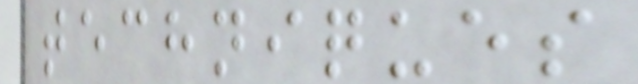techniques
